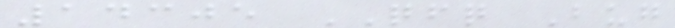14305 QFQ Bug
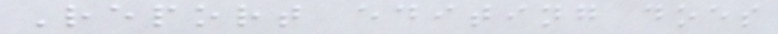Report editing does
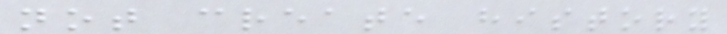not create history
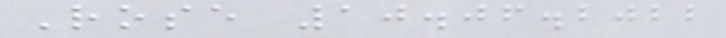Rose 10.06.2022
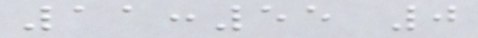11:55 0
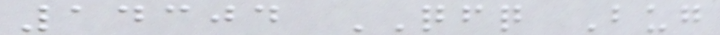14304 QFQ Bug
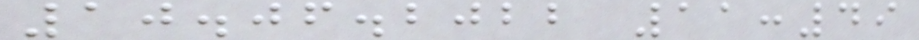10.06.2022 11:49
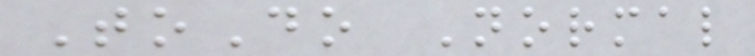ToDo Normal
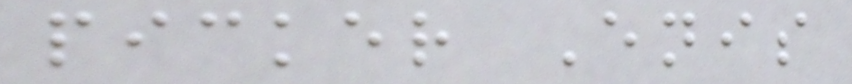picker Enis
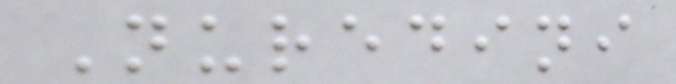Nuredini
